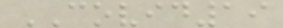COVID19
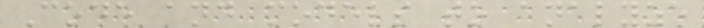Code and models to analyze
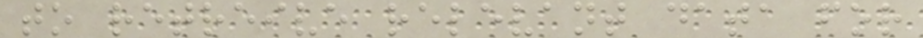to retreive relevant data for
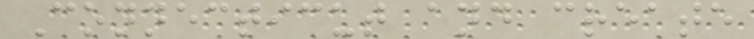Connecticut and create
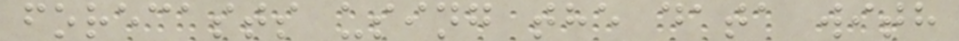forecasts using the data with
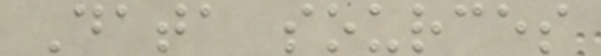Data sources
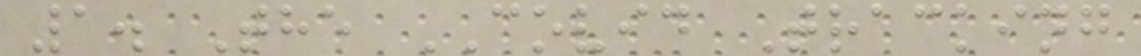1. The COVID Tracking
